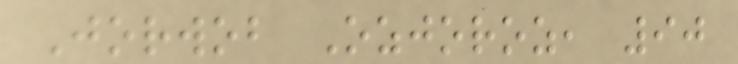Jorwob Ozjoroz, 90
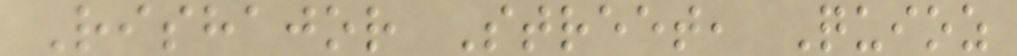Rishajor Street, Quioz
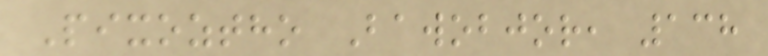Pixoztho Bawobjor, 138
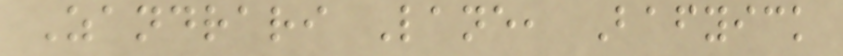Zandrari Lane, Bafyick
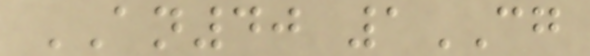AN40 1CG
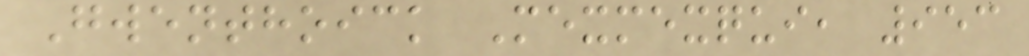Gwenthoick Mexmexqui, 953
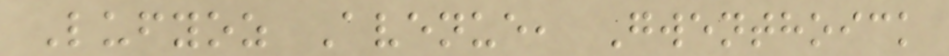Lufyoz Avenue, Gwenthoick
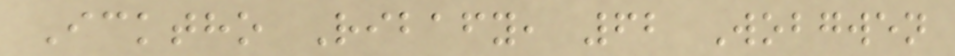Icktho Ribafy, 62 Wobgwen
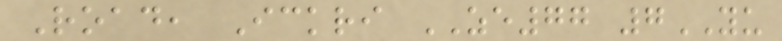Road, Ickri ZE77 7YU
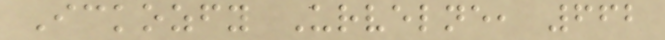Ickozfy Urvelne, 662
